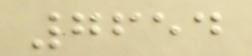7654
